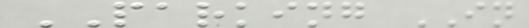PARKING IN
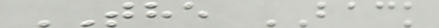THE BACK
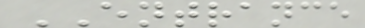ENTRANCE
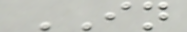IN
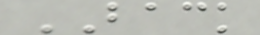BACK
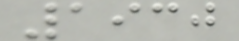1930
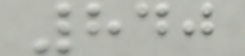840
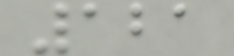121
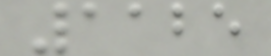1125
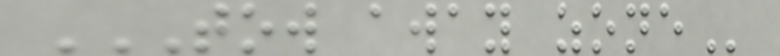TOW AWAY ZONE
